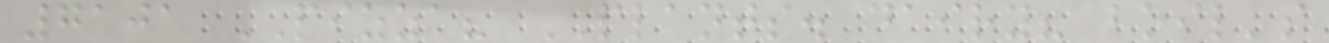7101 PIZZA? PLANTS. dairy? boil's
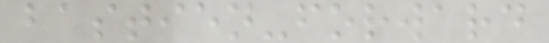bastien-forward
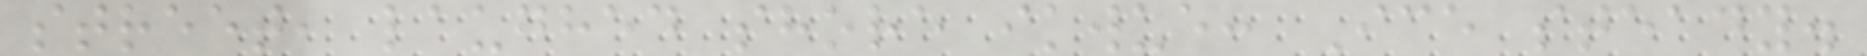street, laughed shore ikwue: Ice steady.
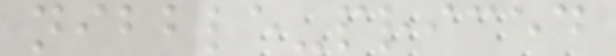nibble-priced
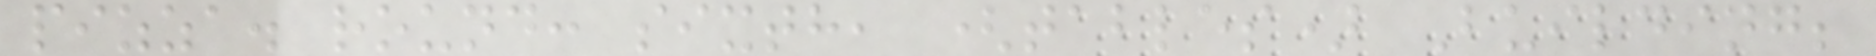pizza. round: sixth, (tables) Building;
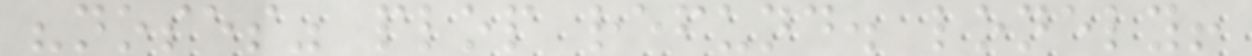"noses" plop refund. lonely!
